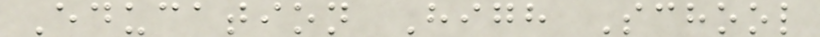Education High School
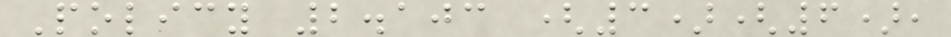Policy 2.103 (3)(6),
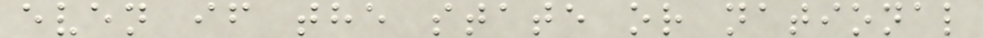even if the state or national
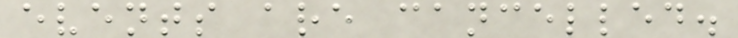events are cancelled.
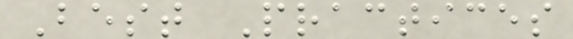Best Practices
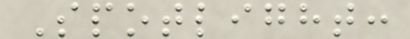Spotlight:
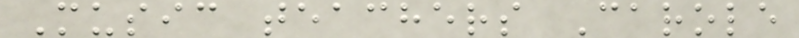Music teachers Carole
